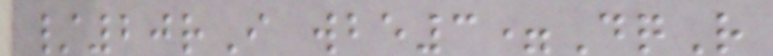/20rI wbe3=DqR
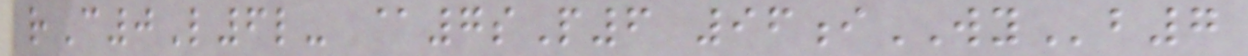rC0L6l- @7sP6 96iWYb7
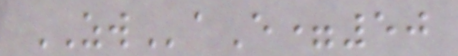ZWaE=50
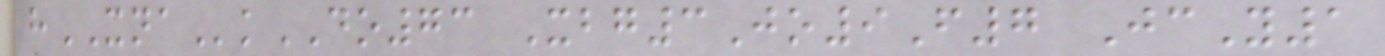hXNAkDO73 Xbg3Jo9F7 JcY1
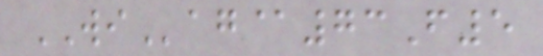WIag@73F5
